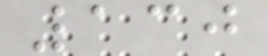130
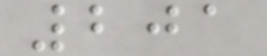201
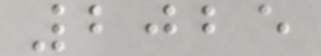2025
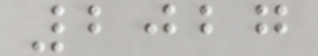2027
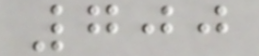700
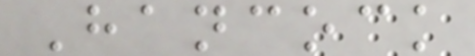Hancock
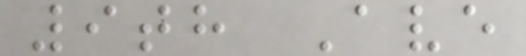9th Ave
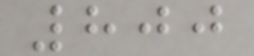800
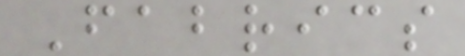Fabrics
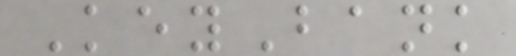KeyBank
